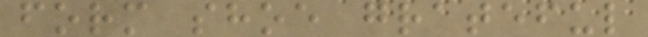form shoe grateful
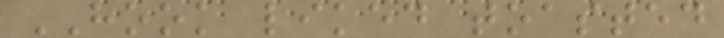HOOK liked toasted
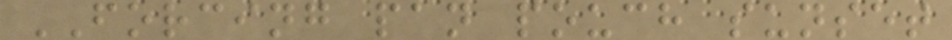FORCING pan pouch sunset
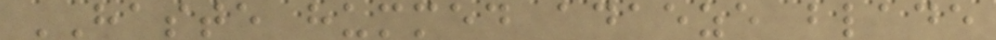HASTE hummed adaeze blade
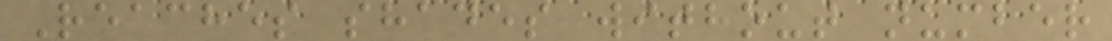Reaches shades without number
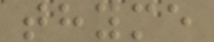thyme
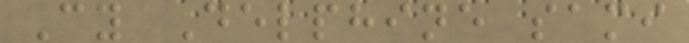Cy Delphine sami
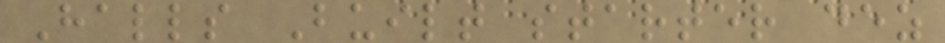Halls Built starter dez
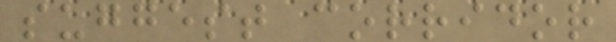suggest corridor
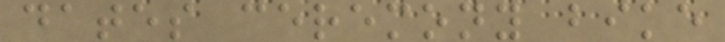dates ceremony bike
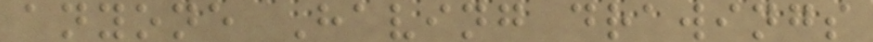anyone Having drawings
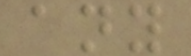any
